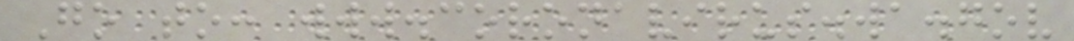Go to: www.coronavirus.wa.gov
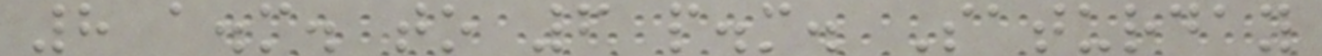8 a.m. to 6 p.m. Saturday
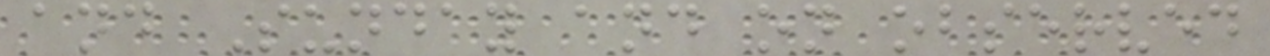and Sunday and on observed
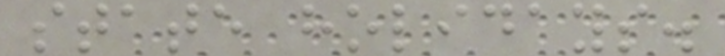state holidays.
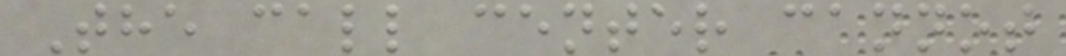The call center cannot
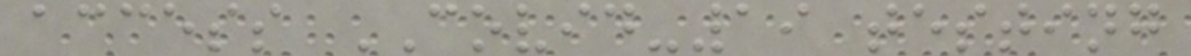access COVID-19 testing
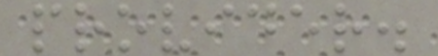provider.
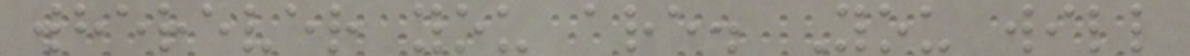wherever you are. You will
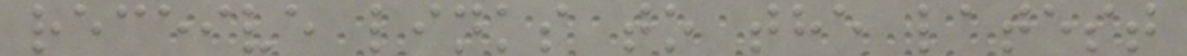receive links to the latest
